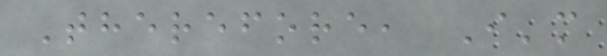Therefore, I'm
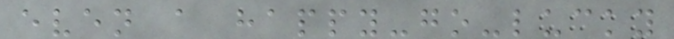even a happy-go-lucky
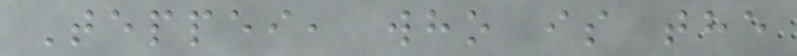Teppei, who is the
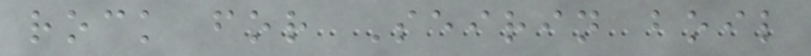rock for Seirin boil
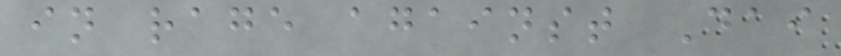in rage against Dai
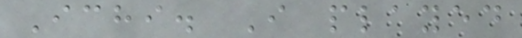Ichi. I played
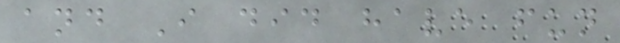and I did have fun
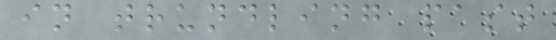in trundling past
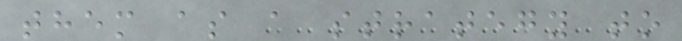them as a strategy to
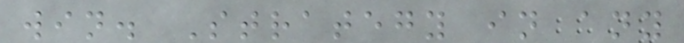win. Strategy in any
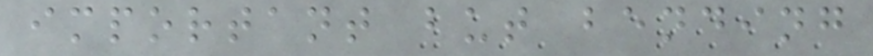important but bending
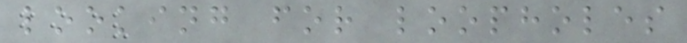looking for loopholes
